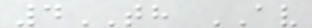4TH AV
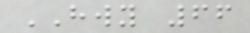HWY 66
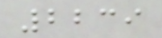2239
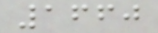1660
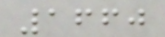1660
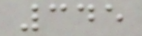345
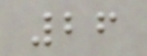26
